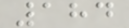184
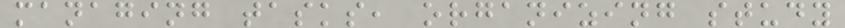managing tasks, organizing study
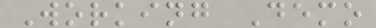Working Demo
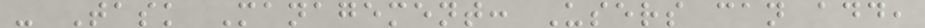- Task Management: Users can add,
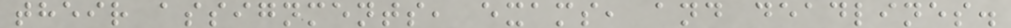their assignments, exams, and deadlines.
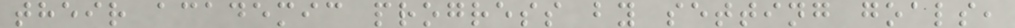their academic progress by setting goals,
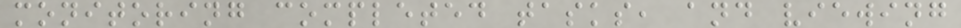monitoring completed tasks, and viewing
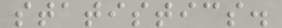statistics.
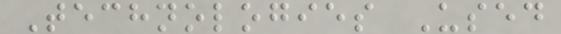Technologies Used
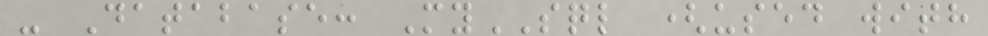- Database: MySQL (used with
